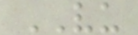VU
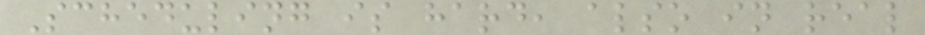Scheduling is hard, also in real
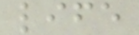life
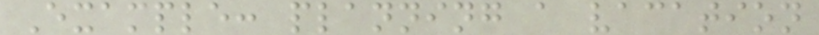Example: planning a vacation
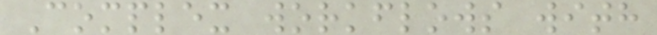Complex workflows with
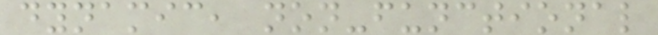dynamic, non-functional
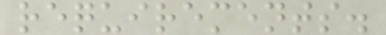requirements.
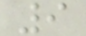9
